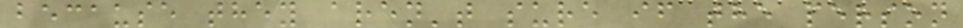because they aren't sure if the person
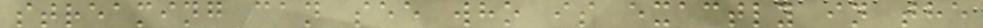streaming can see who is exactly in the
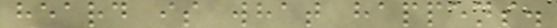heard is what happens.
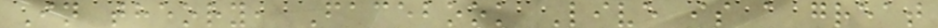In theory, Facebook Live is a great
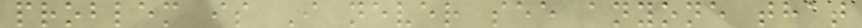problem is I never see anyone that
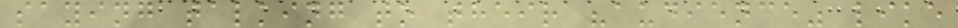saying talking to their "audience" like
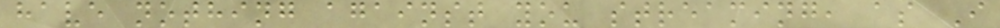have nothing against you streaming, as I
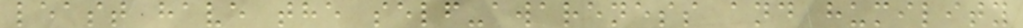least have the self-awareness and humility
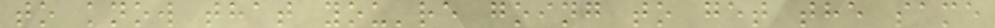to know that you're going to get the same
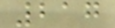217
